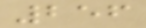256
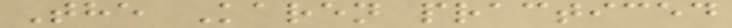The Karen practiced
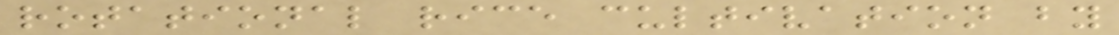rotational rice cultivation by
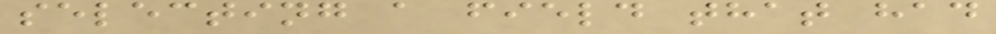selecting a field that had
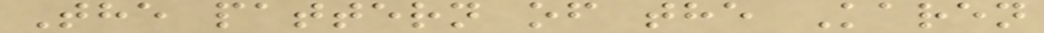The pattern of the Karen
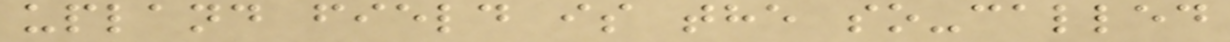upland field is the so-called
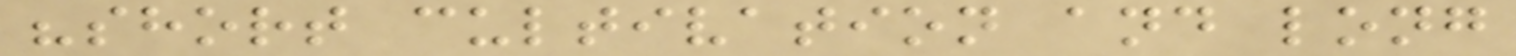"short cultivation and long
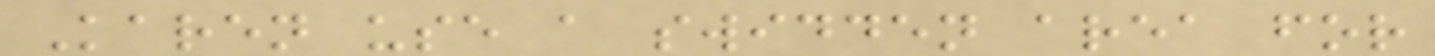Karen use a swidden area for
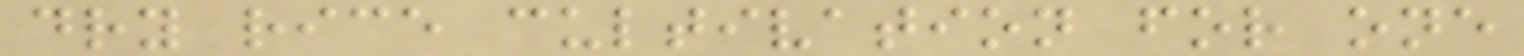dry rice cultivation for one
